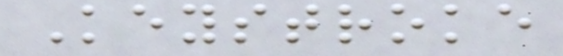Keystroke
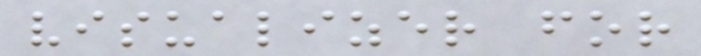visualizer for
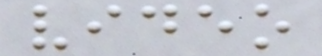video
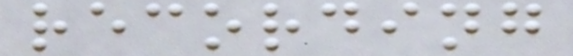recording
